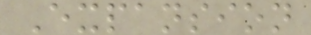Expansion
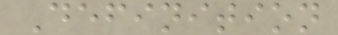Definition
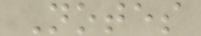Notes
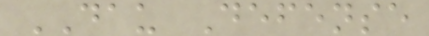DAU Defense
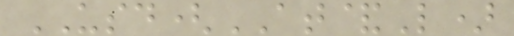USD(AT&L)
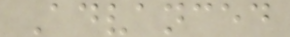Advanced
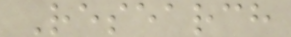Research
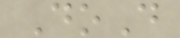DoD
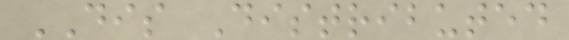DIS Distributed
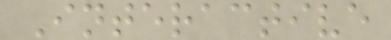Interactive
